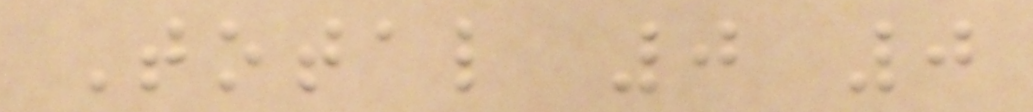Total 0 0
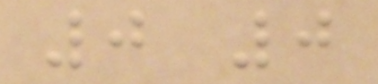0 0
